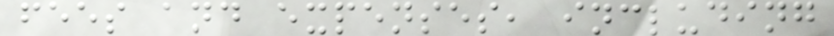fees and expenses, including
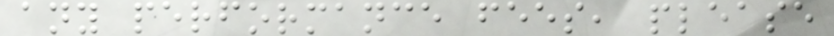any performance fees, please
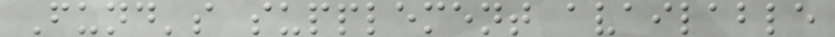Fund's supplement available
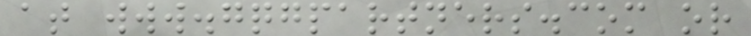at www.gqgpartners.com or
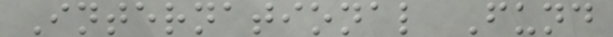International Fund
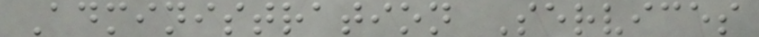Administration Services
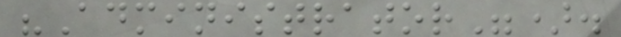"Administrator").
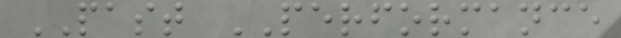PAST PERFORMANCE
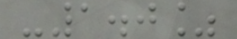-1.0%
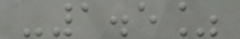-1.5%
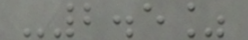-2.5%
